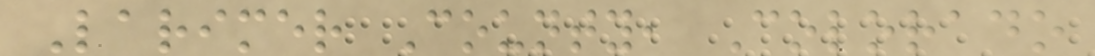Larimer County, Colorado
